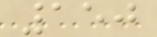150
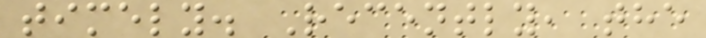timely. Recently, the
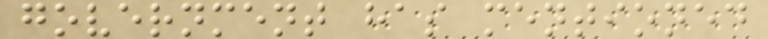government has mentioned
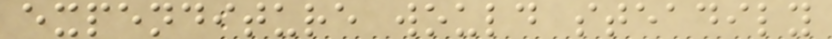expenditure would steadily
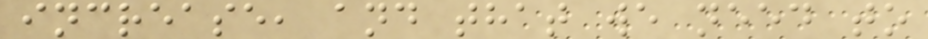increase, and that we need to
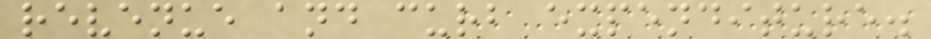revenue and curb expenditure.
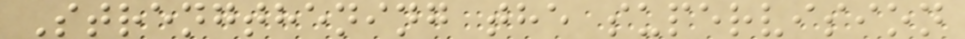Strengthening the supervision
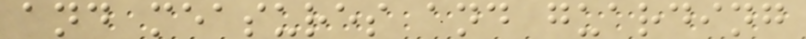and measures and guarding
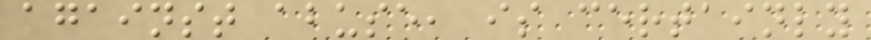against abuse, is certainly
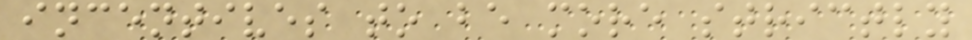incentives to be more strictly
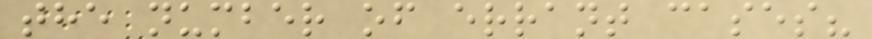the number of errant cases?
